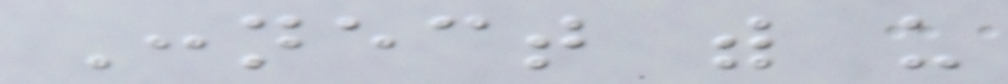Connect with us
